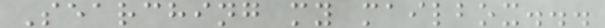Searching my mailbox...
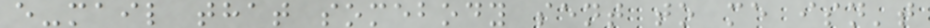e-mail that somebody sent to me isn't
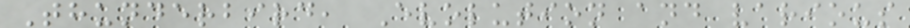Thunderbird, Evolution and various
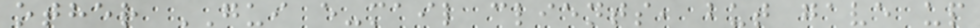other GUI e-mail clients, but gave up
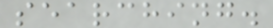searching.
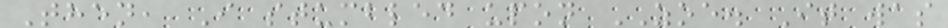Then, I stumbled upon ZOE. It was
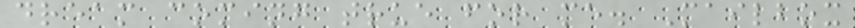dream coming true for me. Mailbox
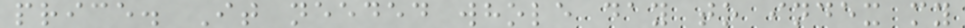price. It needed whole day to index my
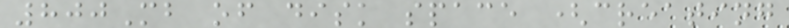800Mb of disk space (creating
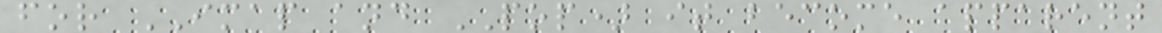for IMAP and POP) it become apparent
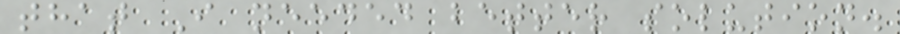that I needed better solution.
